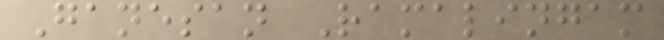Ganesan Ramalingam
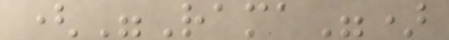("Rama")
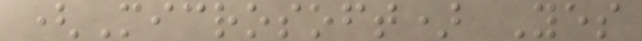(Microsoft) Yes
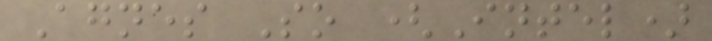Agnes So (Intel)
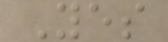Yes
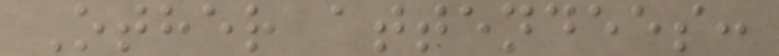Other attendees:
